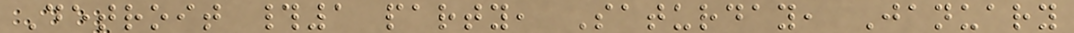Detroit #1 party, Saturday, January
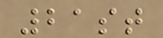21st
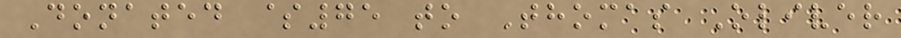Donated $75 to Thomas Oliver
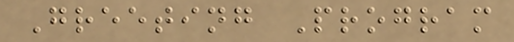Greeting Program
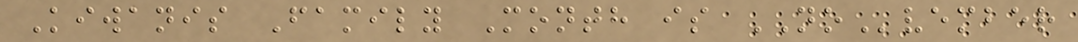Kiwanis Family Month is NOvember
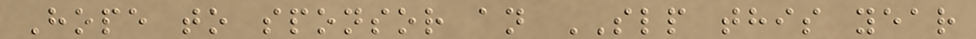Hope to sponsor an SLP this year
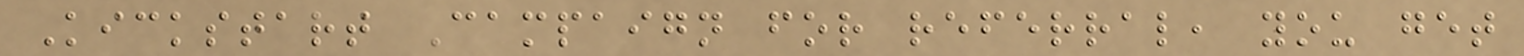Kickstart Campaign for referral, you get
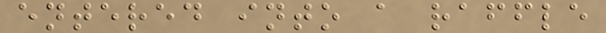entered into a raffle
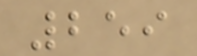259
